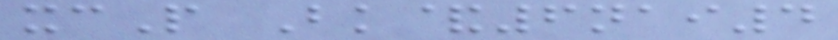xcP Bk&6nai4
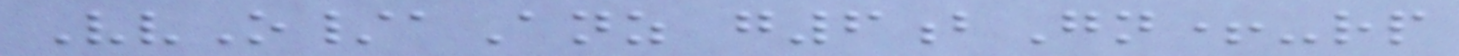VvO/aAnz g6bGn+-rp
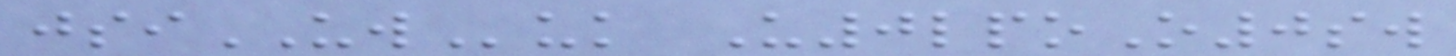jsiUWuk U0lpoO0sw
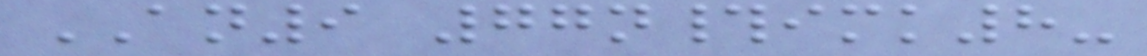AN9 77n#imk8-
